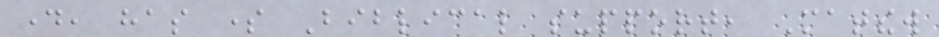day, has some Biblical support, Matthew
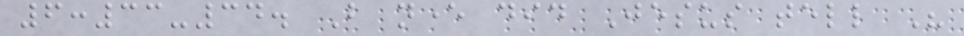6:33-34. But never did Jesus tell His
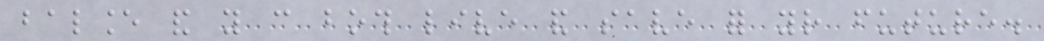balance and you can both live and save for your future.
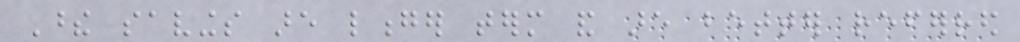These savings are longer term and are better referred
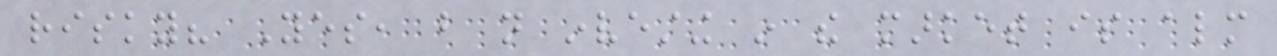risky? Yes, but not investing in the market is almost
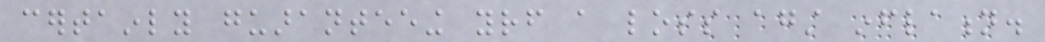certainly guaranteeing yourself a loss against inflation.
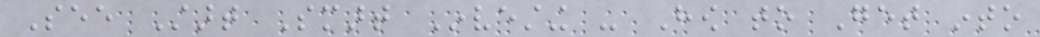See Start Smart Investing - How to Get into
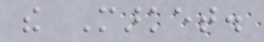the Market.
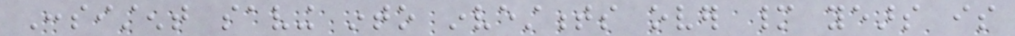Consistent saving into investments over many years is
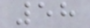58
